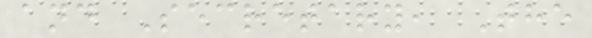and Secretary, The
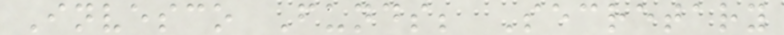Invesco Funds; Secretary
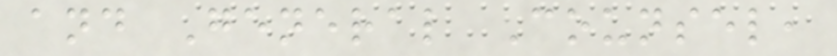and General Counsel,
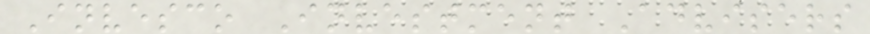Invesco Investment Advisers
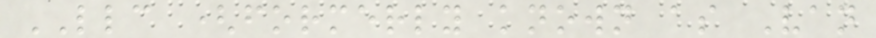LLC (formerly known as Van
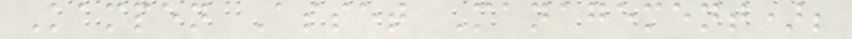Kampen Asset Management);
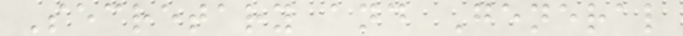Secretary and General
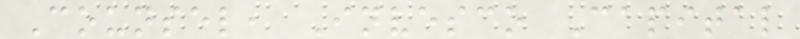Counsel, Invesco Capital
